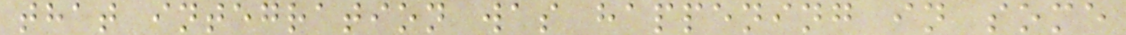that integration was happening in some
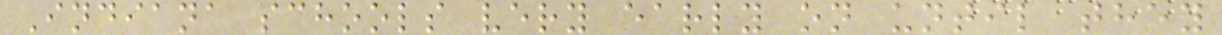Indiana schools very early on until they
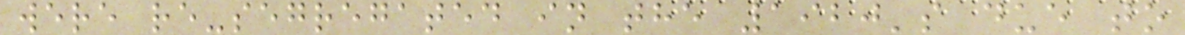were re-segregated in the 1920's due to
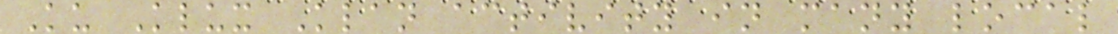Ku Klux Klan activity in many local
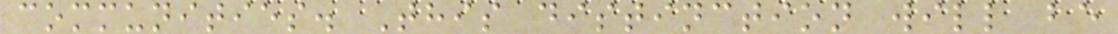communities. This distinction will be
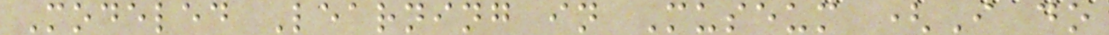Modeled Learning in Museum (I do
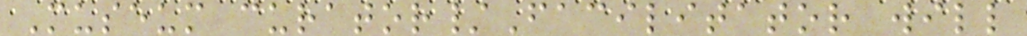Museum curator/Facilitator will
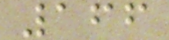166
